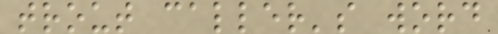trout caller's word
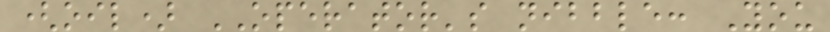(oil) OPERATOR's nibble: You
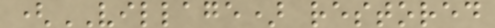(VILLAGE) restored
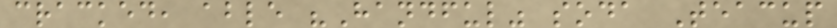cracked, able "Handful" soda Teacup
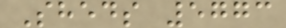Sheds 5773
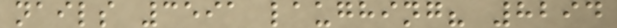nails 3591 laughing? 8294
